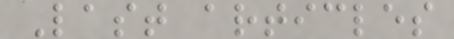Last articles
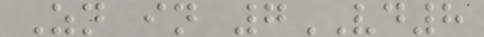Zn in 7VD8
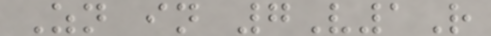Zn in 7V1R
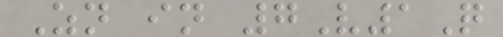Zn in 7V1Q
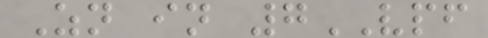Zn in 7VPF
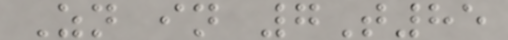Zn in 7T85
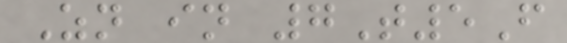Zn in 7T5F
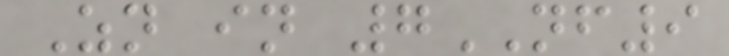Zn in 7NF9
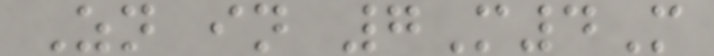Zn in 7M4M
